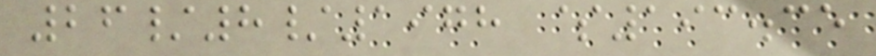26/8/1978 $193.35
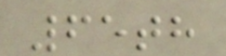65th
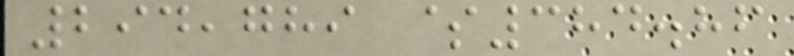294,789 $384.86
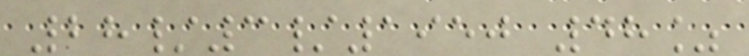28/3/1950 48%
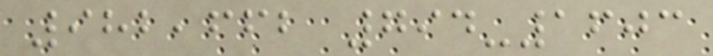982,662 794-1603
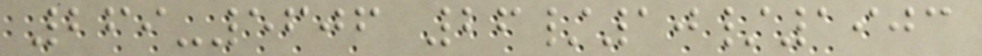269-5606 26/10/1903
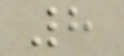8
